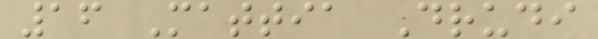16 Mattia Drudi
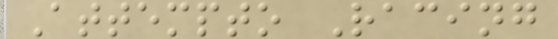Attempto Racing
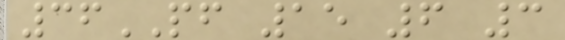36PF 15 6 3
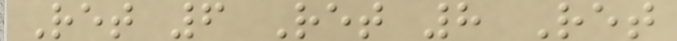Ret 6 Ret 8 Ret
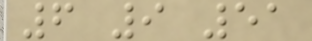6 9 51
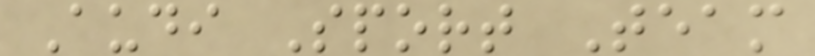Audi Sport Team
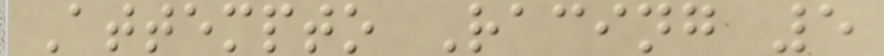Attempto Racing 5
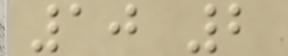10 2
